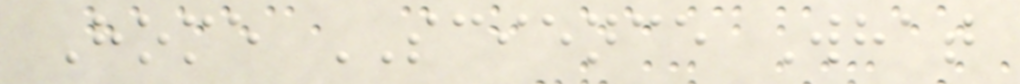Home SCIENCE What
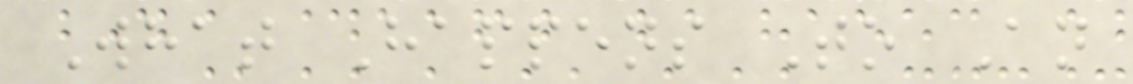What Happens To An
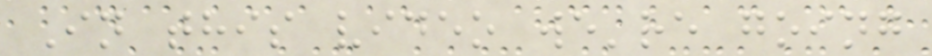In this video we're going
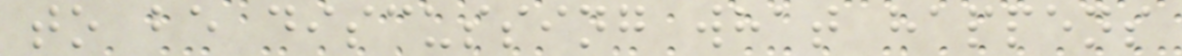to be discussing what happens
